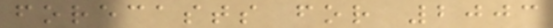forecasts for 2003
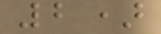2)
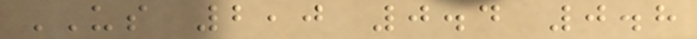US 2,0 0.4 0.8
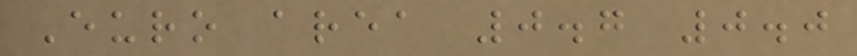Euro area 0.7 0.0
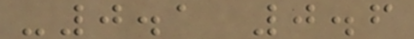-0.1 0.6
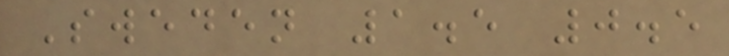Sweden 1.5 0.5
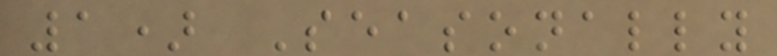1) Seasonally
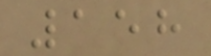158
